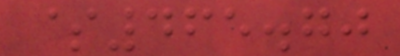$465.70
